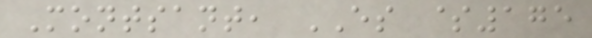Montsant, ES $175
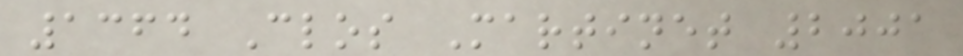1364 Clos Martinet 2001
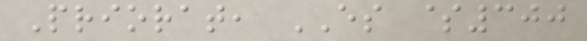Priorat, ES $300
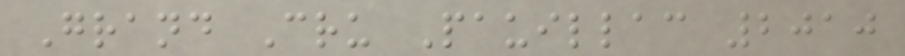Grand Cru Pauillac 2010
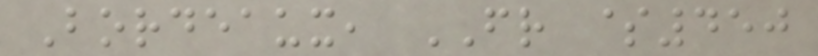Bordeaux, FR $450
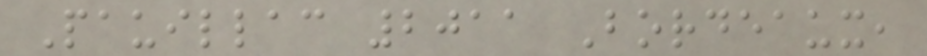Pauillac 2011 Bordeaux,
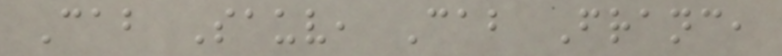Cab Sauv, Cab Franc,
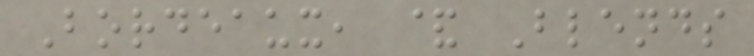Bordeaux, & Blends
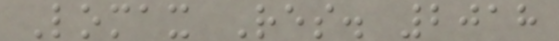Lomax Res. 2018
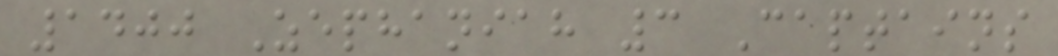1400 Zephaniah 3 Captains
